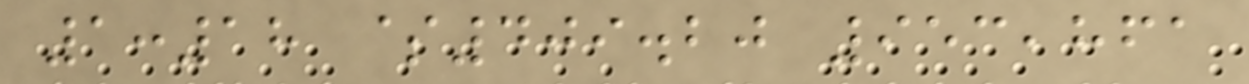1:18 $409.20 953,861
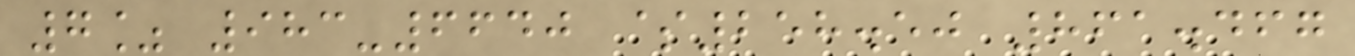7% 983-6640 $258.50 861.467
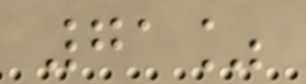71%
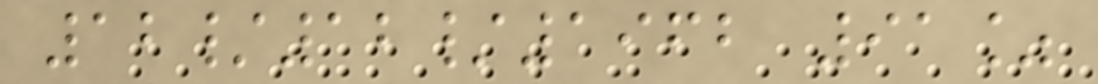12/12/1962 91%
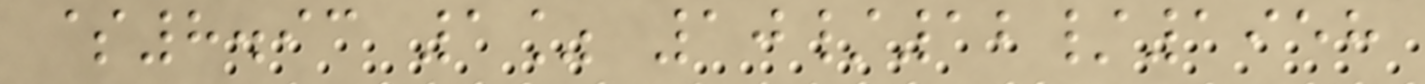$8.93 1% 10/12/1958
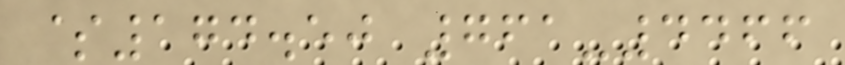$174.50 761-4466
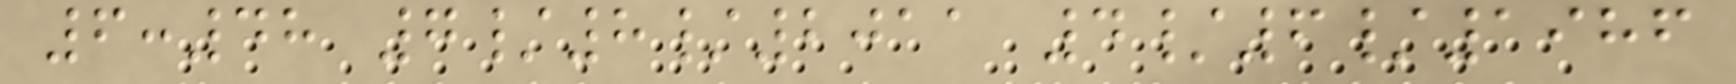6:48 7/8/2011 4/6/1986
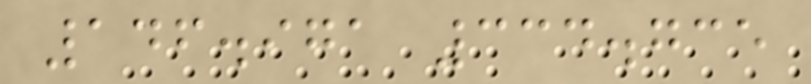146.971 334.735
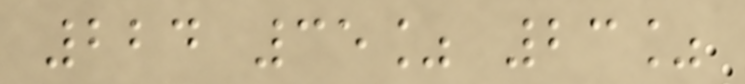224 35% 23%
